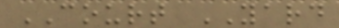COURT YARD
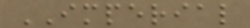IMPERIAL
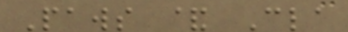Paws & Cla
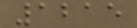1215
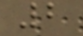2
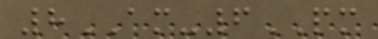8AM-6PM
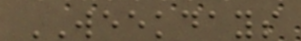WEEKDAYS
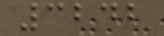3242
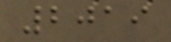2019
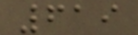619
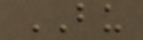BU
